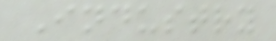Industry
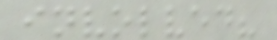involved?
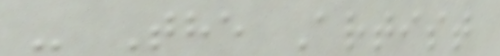- The Artist
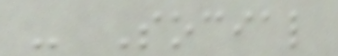- Social
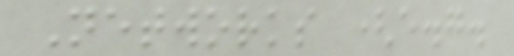Networks (e.g.
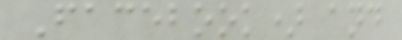Facebook) and
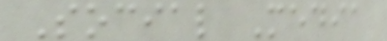Social Media
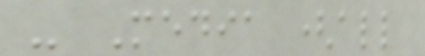- Media (all
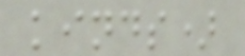kinds)
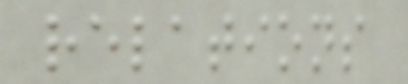relations
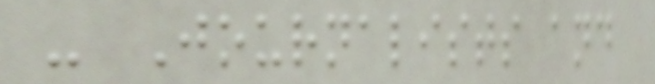- Journalists and
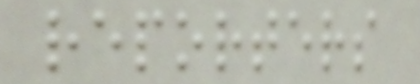reporters
